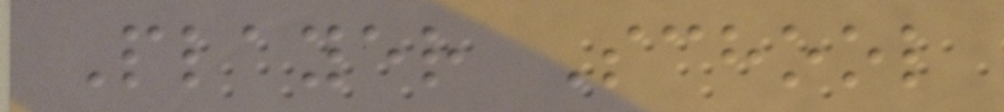Player School
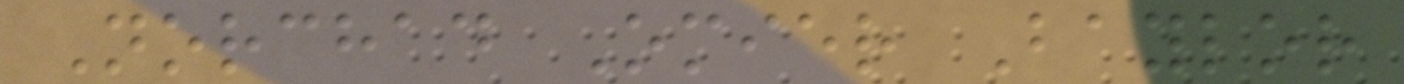Norchad Omier Baylor
